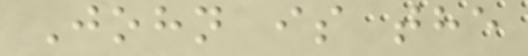John is the
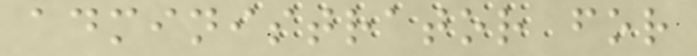administrator for
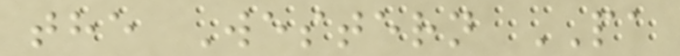the Western PA
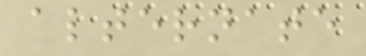alternate
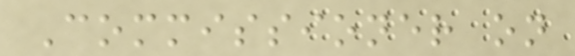Commissioner on
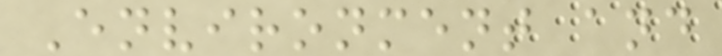Environment and
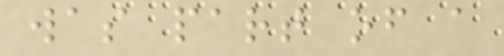was part of a
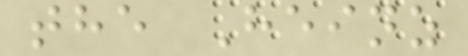the Heinz
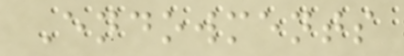Endowments
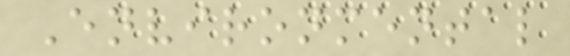Environmental
